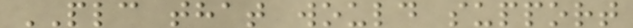PLC that would support
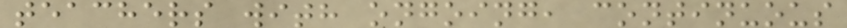teachers with ongoing, continuous
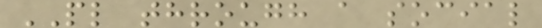PL through a social
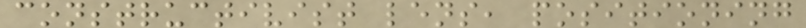constructivist lens, positioning
